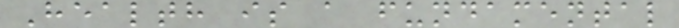Health is a fundamental
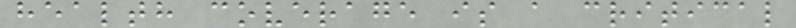health coverage is a critical
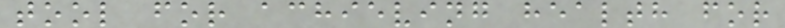tool for achieving health for
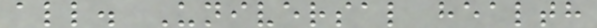all. Universal health
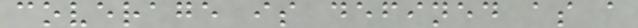coverage is defined as a
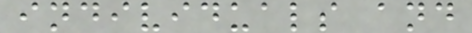individuals and
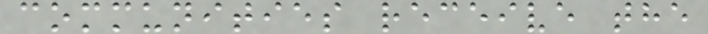communities receive the
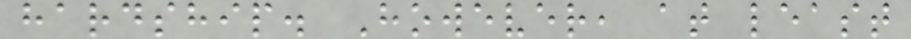hardship. However, at least
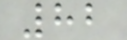82
